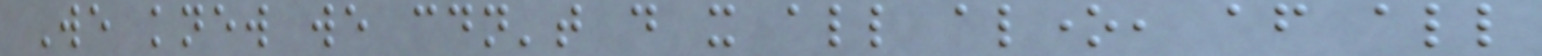We knew we couldn't do it all alone, after all
